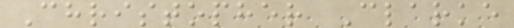Christopher Clarke
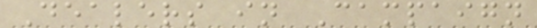Dealers in Campaign
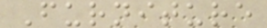Furniture
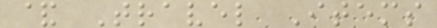& Travel Items
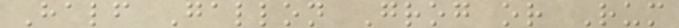Half Gallon Grog or Rum
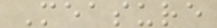Measure
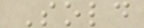Sold
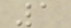1
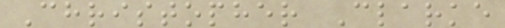Christopher Clarke
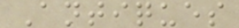Antiques
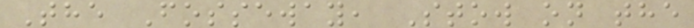The Fosseway, Stow on the
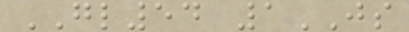GL54 1JS
